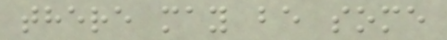there may be some
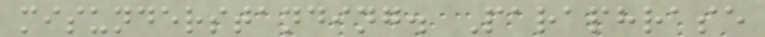misunderstanding. Paraphrase
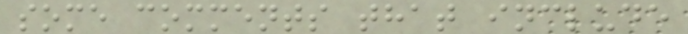some comments that include
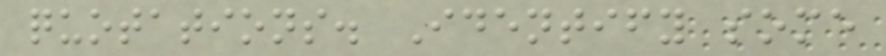quotations. Identify some
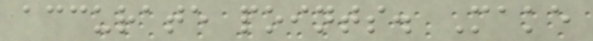accurate points. Make
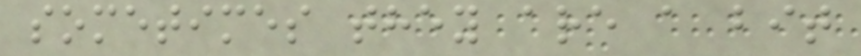sometimes they are a bit
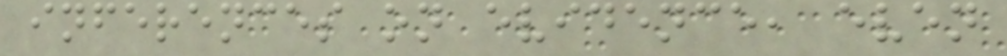inferences on evidence, even
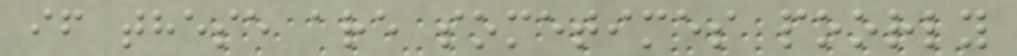if these are sometimes poorly
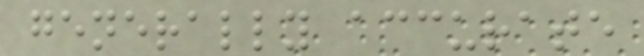generally accurate
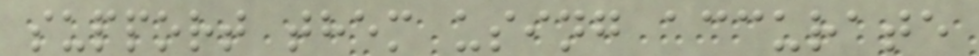support them using accurate
